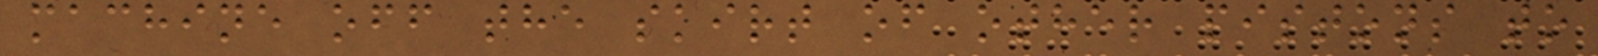machine off the skirt of other pistons to
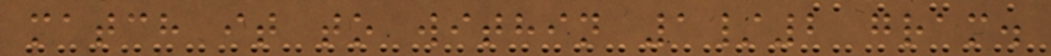match it to within 1/2 gram.
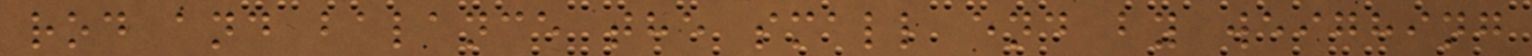rod and balance the small end by weighing
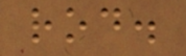rod.
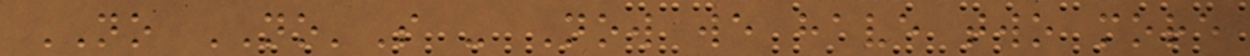NO NO'S - Now we have two more
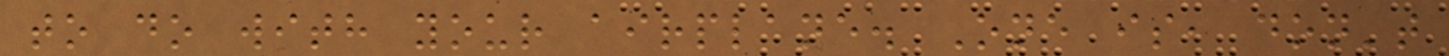to do with your airplane. One is, don't
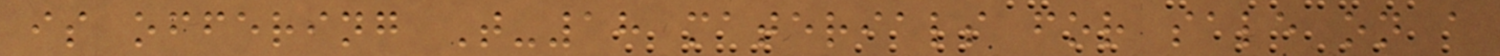is offering T-18 materials for sale on a
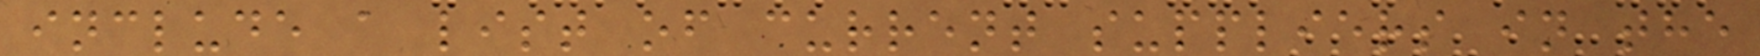include a list of current suppliers in the
